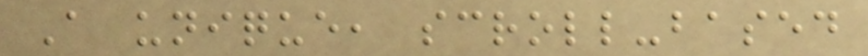A unique, scroll-based
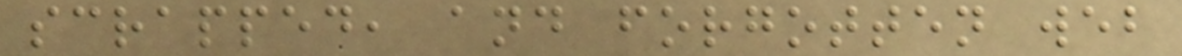scrapped, and forgotten web
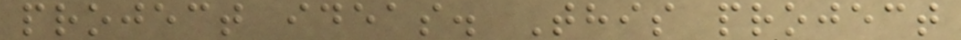project ideas. This project
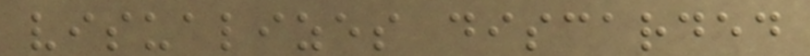visualizes discarded
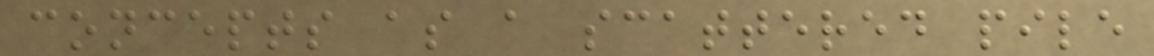concepts as a scattered pile
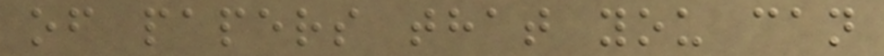of papers that you can
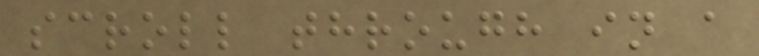scroll through in a
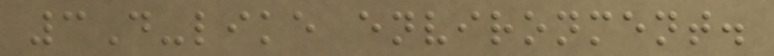3D-like environment.
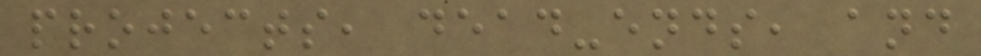projects, dead-ends, and
